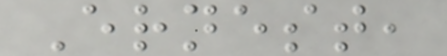Ernest,
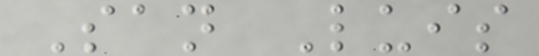San Luis
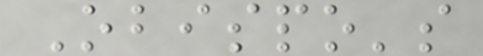Obispo's
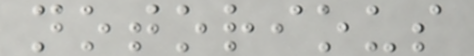notorious
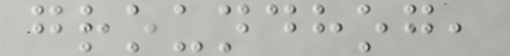groundhog,
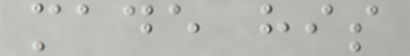made his
